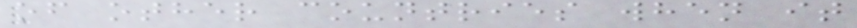of other countries when it
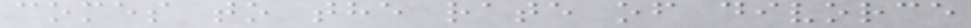comes to the rate of divorce
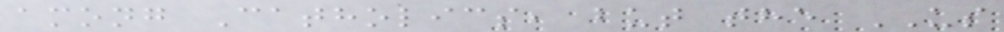among Catholics, but the US
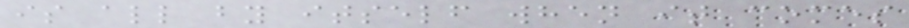is all by itself when it comes
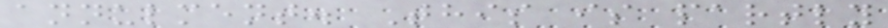annulment. This is partly
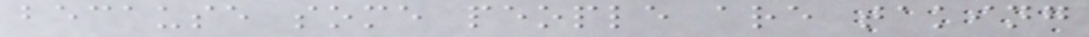because some people are taking
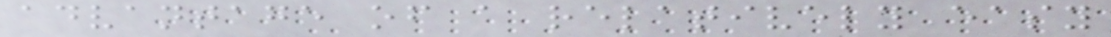advantage of a relatively easy
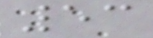53
